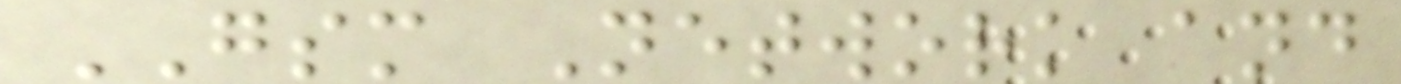GSM Network and
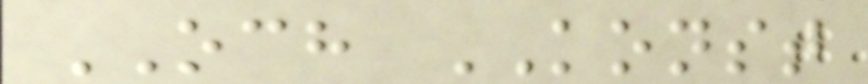OCH KONST
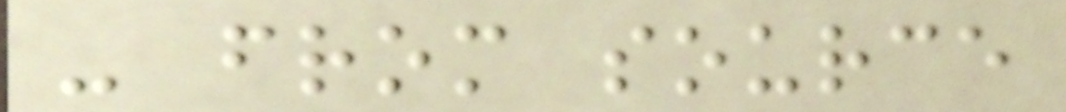- from source
